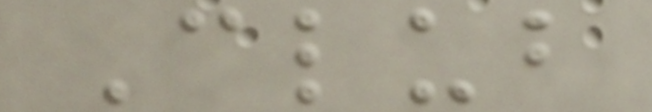Club
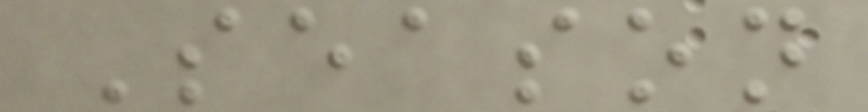Season
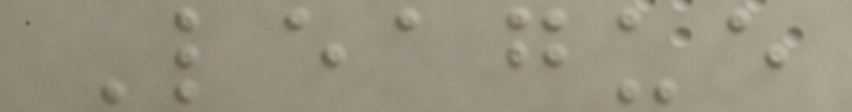League
